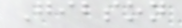Gibson
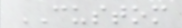CUSTOM
